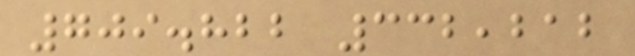709.822 332,212
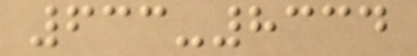633-8334
